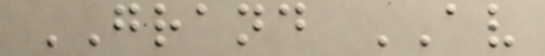GRAND AV
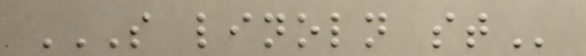S LINOLN ST
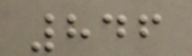846
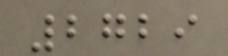2729
